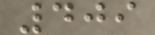409
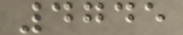4745
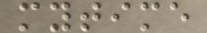mytime
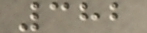382
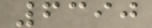6390
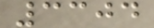3304
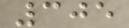305
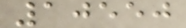10550
